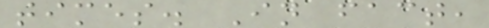times. In fact,
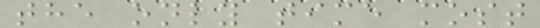the only time most
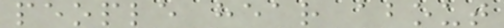people hear about
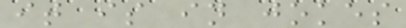it is in jokes
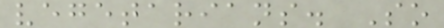vegetarians. So
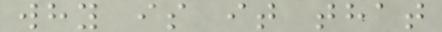why is it that
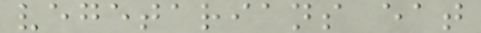vegetarians eat
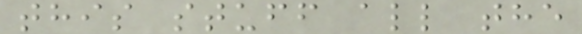this stuff all the
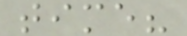time?
